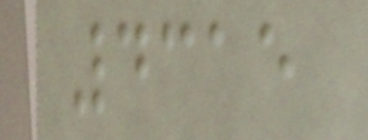4315
